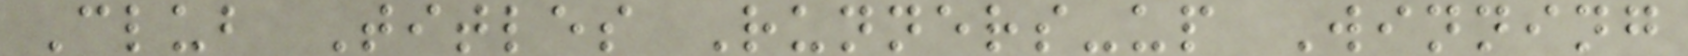Club Titles Runners-up Winning
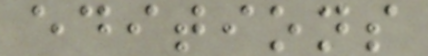editions
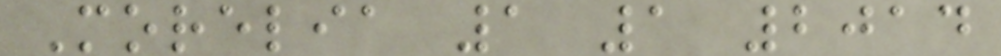Morelia 1 1 2014
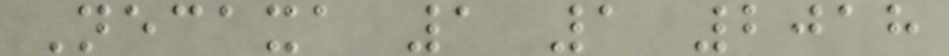Necaxa 1 1 2018
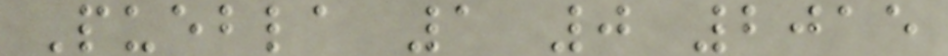Puebla 1 0 2015
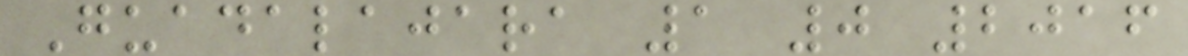Guadalajara 1 0 2016
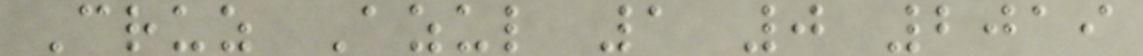Cruz Azul 1 0 2019
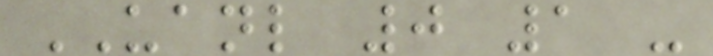UANL 0 1 -
